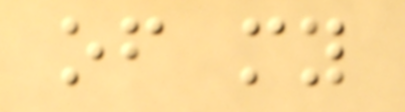of my
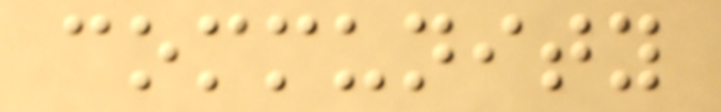community
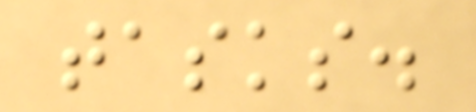tasks.
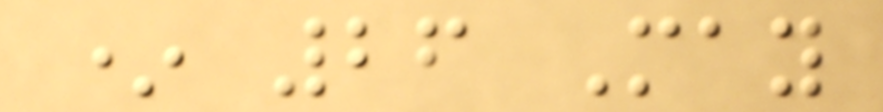* 26 May
